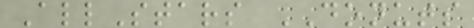AllStars DONUTS
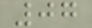07
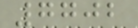7702
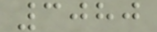3080
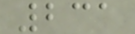231
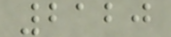2120
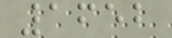1652
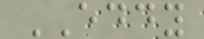EDDY
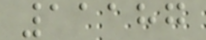11187
